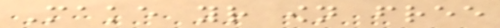Make your own free
